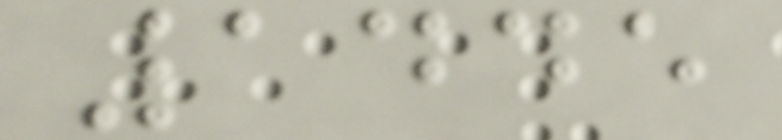1445
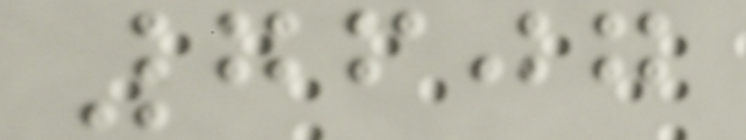7607
